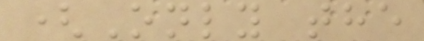(Only the
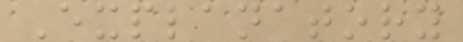Explanatory
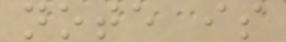note is
